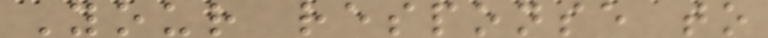Your response to
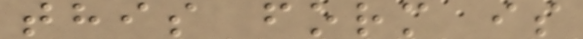this form is
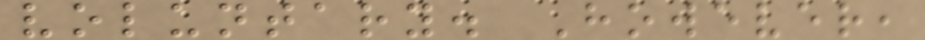voluntary. However,
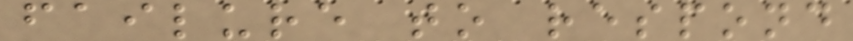failure to respond
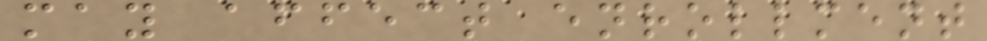may affect enrollment
